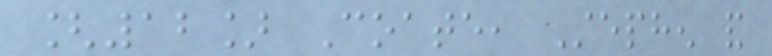[12] Coate, Stephen and
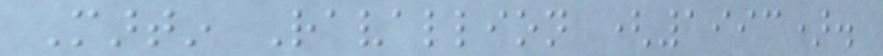Martin Ravallion (1993).
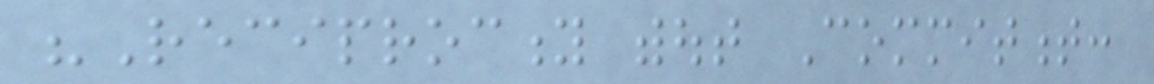"Reciprocity without Commitment:
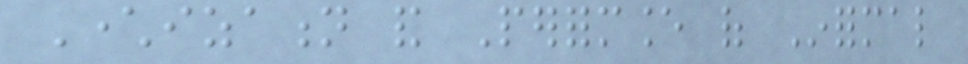Characterization and Performance of Informal
